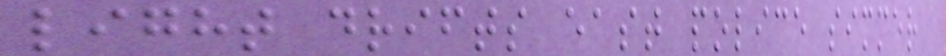light drifts east police simmer
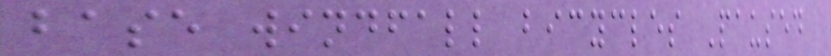base windfall bicycles Paused
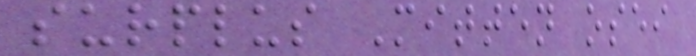surplus Mitten osei
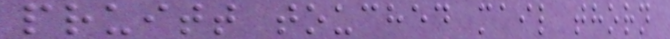pruitt touched mail thorn
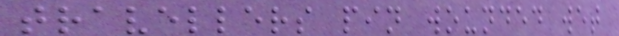travellers pin wounded wet
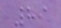89
